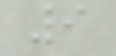9
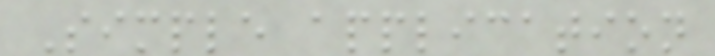Simple application
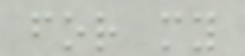for my
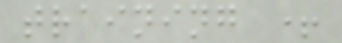training +
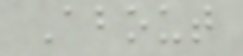About
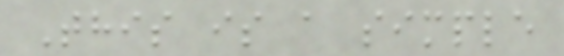This is a simple
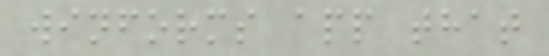winforms app that
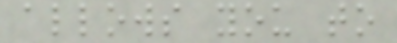allows you to
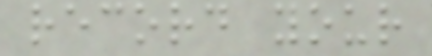record your
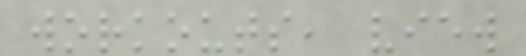workouts, view
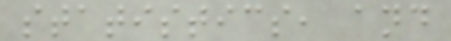statistics, and
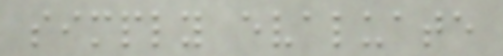simply evaluate
